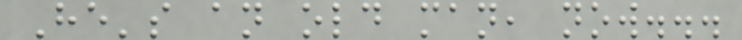He's an old man, now...
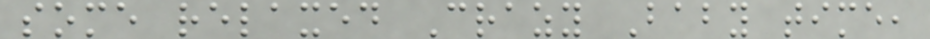some relaxed Crazy Baby time,
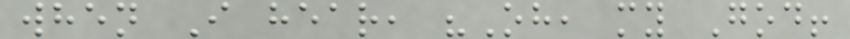when I hear, "Oh, my God!
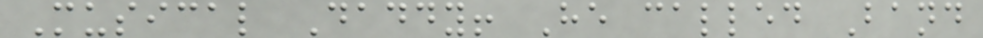Musical Daddy! He called Band
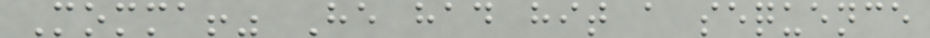Momma!" He had hit a sequence
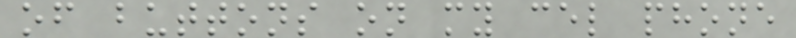of buttons on my cel phone
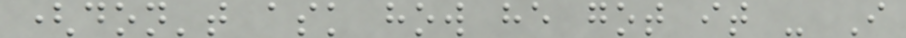(don't ask how he got it - I
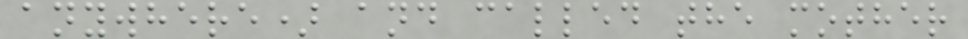anywhere) and called the mother
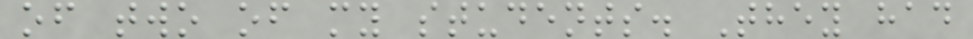of two of my students. They had
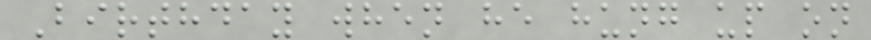Birthday when he hung up on
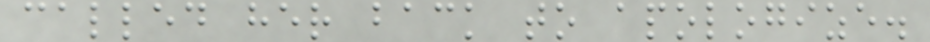called her back to apologize.
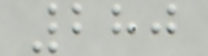280
